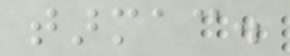tarmac.
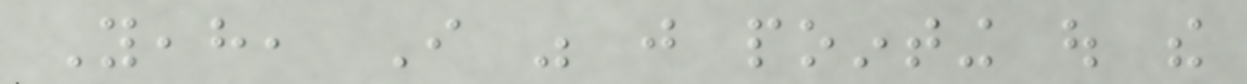Yeah, I was just pointing out the
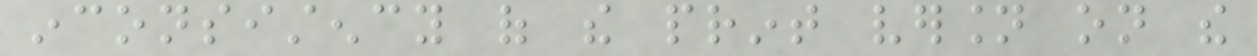inconsistency of the print version on the
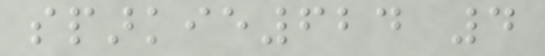sparkie624 4
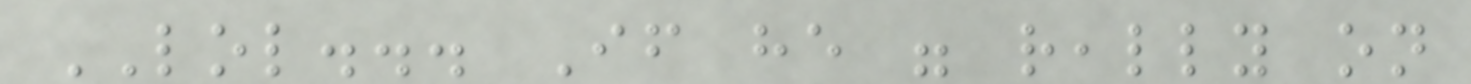LOL... If he were really on
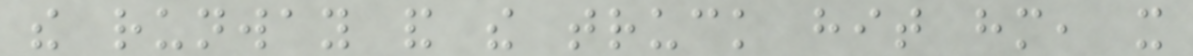the runway and the truck hit him, it
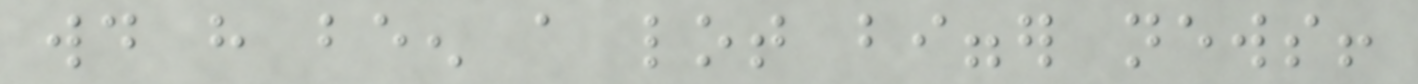would have been a lot bigger news!
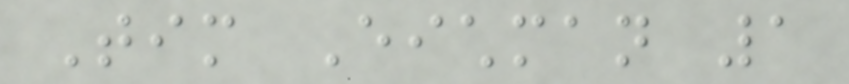Tim Eichman 1
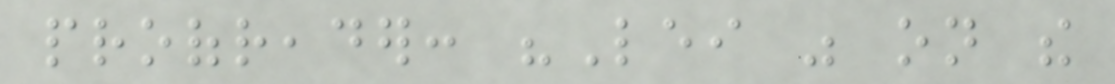proofreader: "Lei was on the
